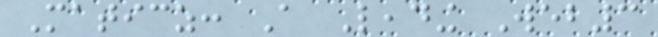Maticz: A Leading Web3
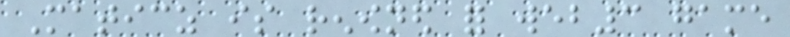Maticz is renowned for web3 game
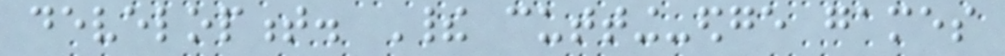development. Their cutting-edge games
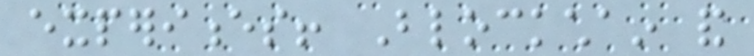experiences! Blockchain and
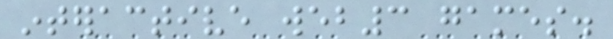interactive web3 games.
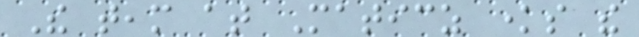The team at Maticz knows the
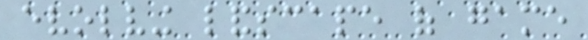evolving landscape of game
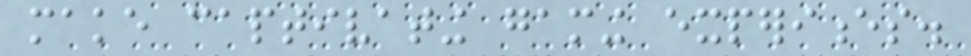make captivating gaming experiences.
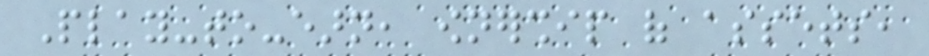Play-to-earn, ownership of assets,
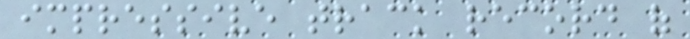impressive track record of
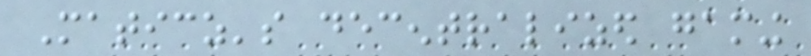Maticz's decentralized gaming
